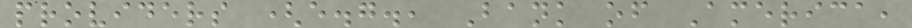providers (e.g., Bank of America,
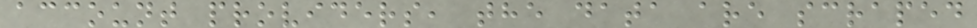account providers, the data are scraped
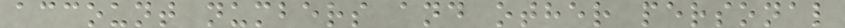account numbers and other personal
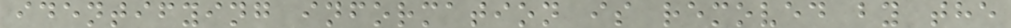identifying information is removed by the
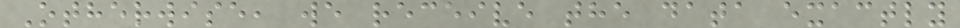Otherwise, we receive the data exactly
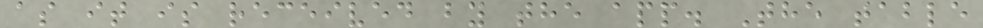as it is received by the app. The table
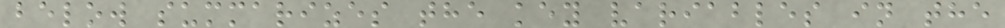below summarizes the key variables in the
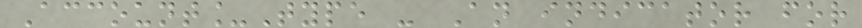Account_Type - An indicator for
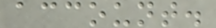account.
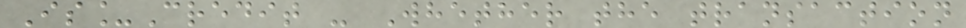Is_Credit - Whether the transaction
